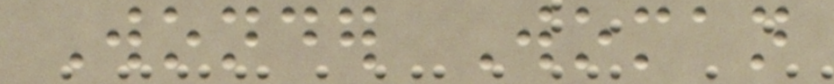Wonder Woman
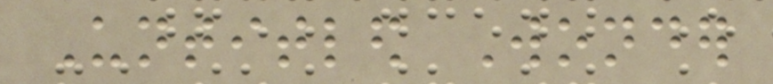Untitled Wonder
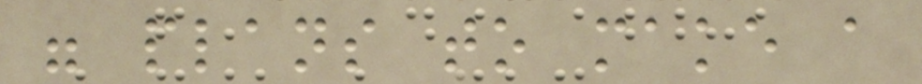were plans to make a
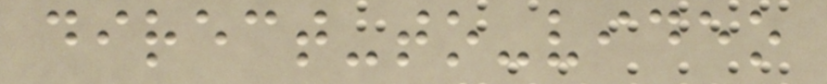direct-to-video
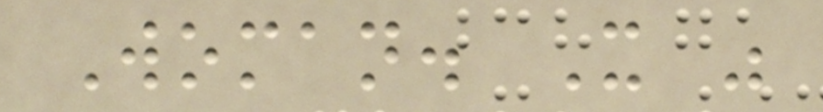Woman. It was
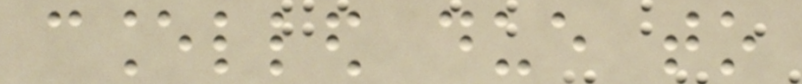cancelled due to
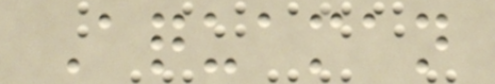Aquaman
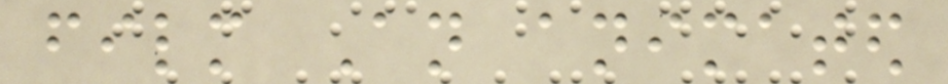film An animated
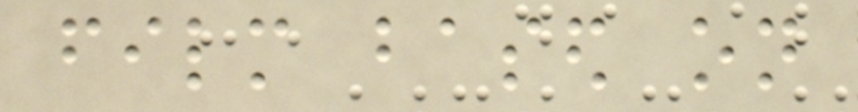film based on
